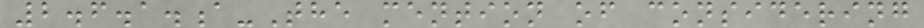2.6.1.a-The mention of considering
